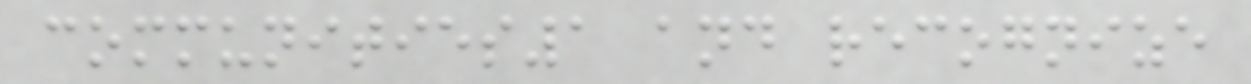communities1 and recognize
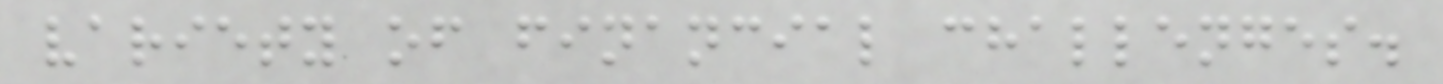variety of financial challenges.
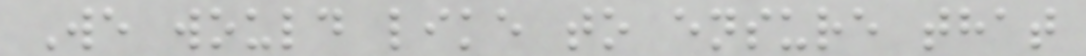We would like to ensure that
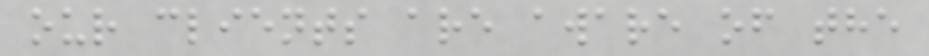our clients are aware of the
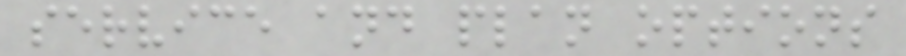service and plan options
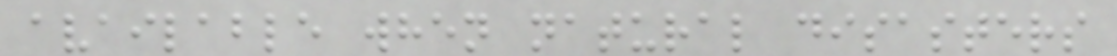available when natural disasters
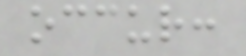occur:
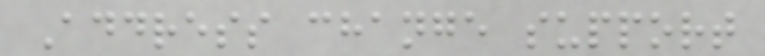Address change support
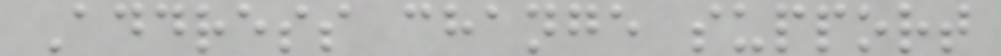Address change support
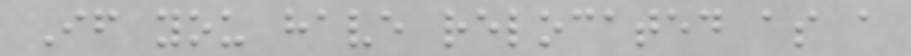If you have relocated as a
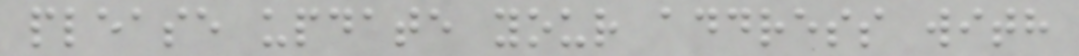please update your address with
